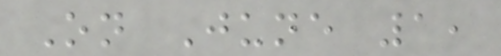On June 1,
